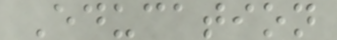Education
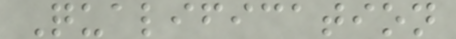Qualification
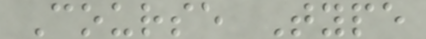Course Type
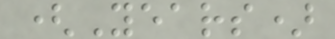(Years)
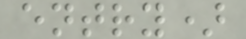entry)
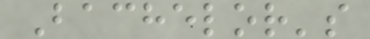Bachelor's
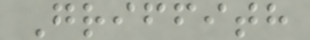Griffith
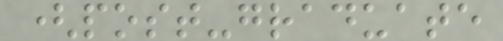(post-graduate
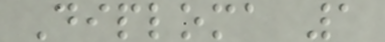Diploma 1
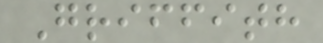Griffith
